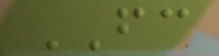FC
